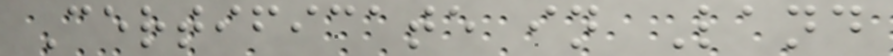Certificate in Land
